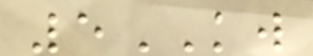5KW
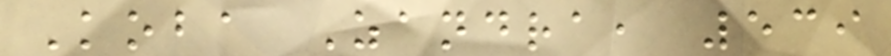Koba Zandra, 539
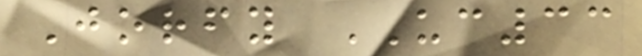Jorfy UC33
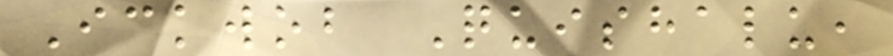Ickwob Quishalu,
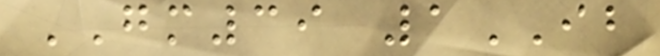GM39 1IB
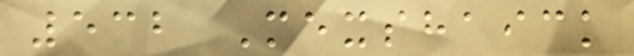532 Mexshaick
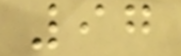97
